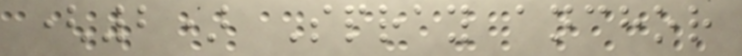(2) Spray anchor
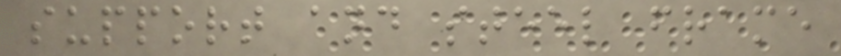support and steel frame
